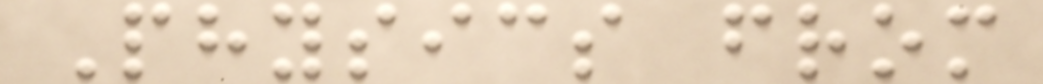Physics from
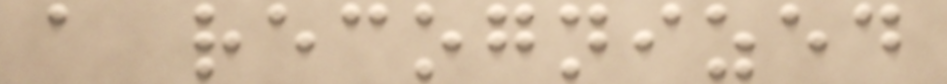a recognized
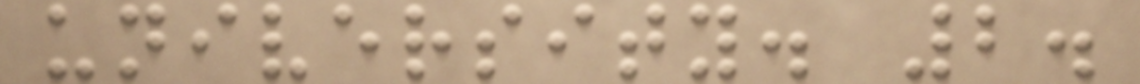university. 2.
